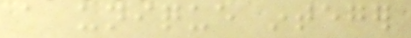a unique integer
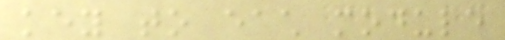key to each module
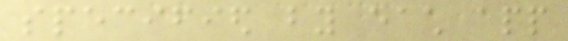specified by each app
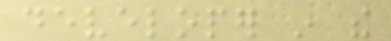developer in the
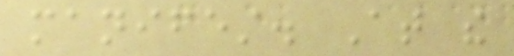manifest. At the
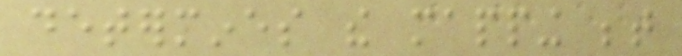determines the mapping between
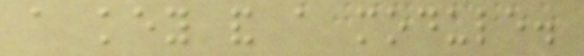a key and a module.
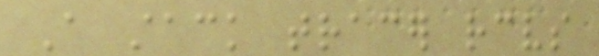A stack tracer receives
